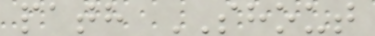path SHOUT
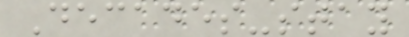Decades-stay
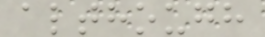although
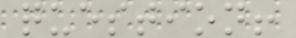question!
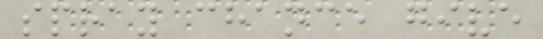spray chance give
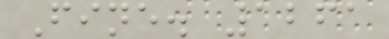Fine. 1261
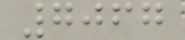7067
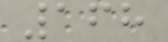168
